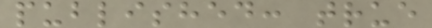published: true
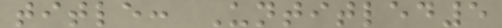title: Untitled5
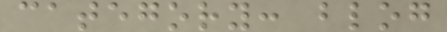category: blog
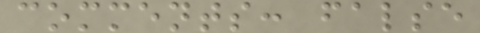comments: false
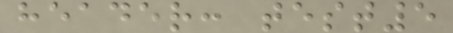header: test5
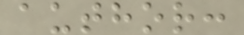author:
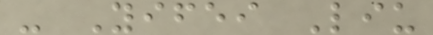- Yifei Liu
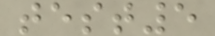test5
